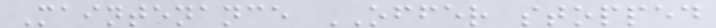Maintenance OFFER stopped
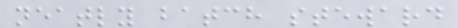neatly batch steward
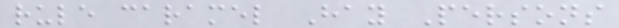rule caramel Hay Persons
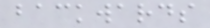backwards
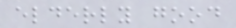elderly good
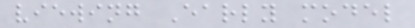viewing Early model
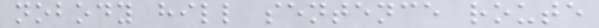nobody hill sentence route
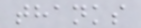thanks
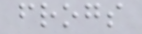frogs
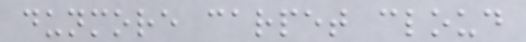dunmore carpet cloud
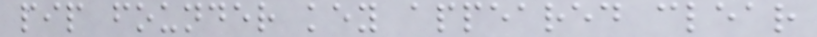pip founder key appeared clear
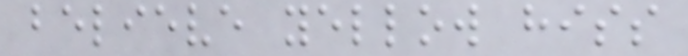believe yellow hiss
